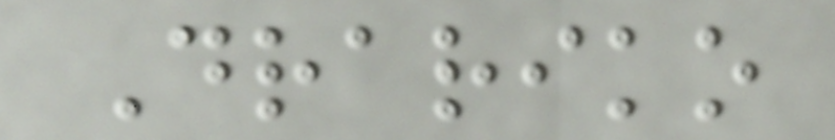Drariko
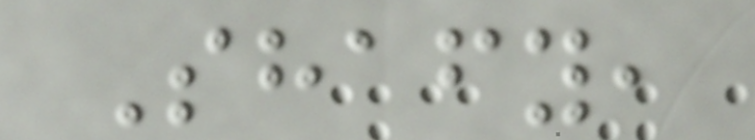Shafy,
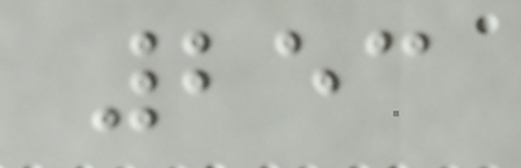253
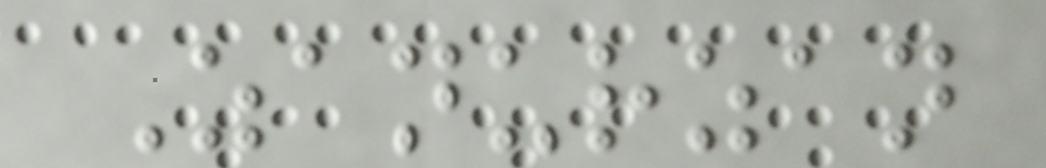Zanurzan
